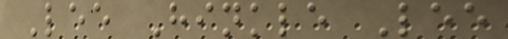Lee Hinkle Lee
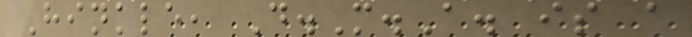Hinkle, D.M.A. is a
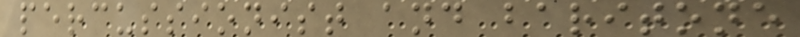percussionist and baritone
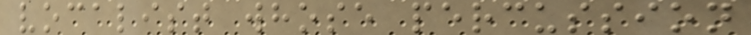vocalist whose percussion
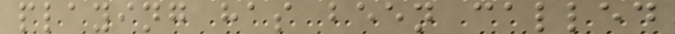playing has been called
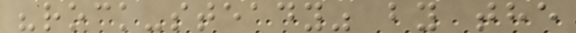"rock-steady" by the
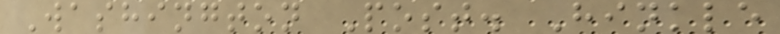Washington Post. Hinkle
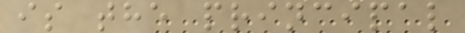is the principal
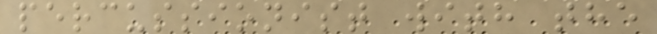percussionist with the
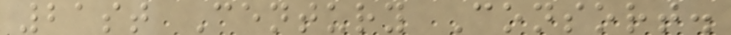21st Century Consort.
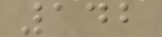142
